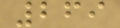269
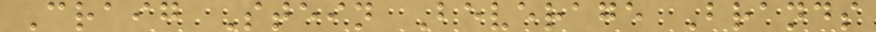Craig Stein Beverage Brands
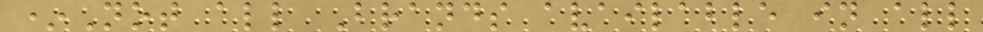*Not all Brands available in all
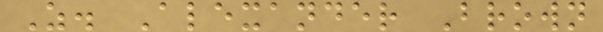Z. Alexander Brown
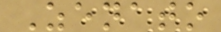Zenato
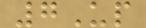7Up
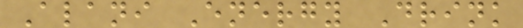Alani Energy Drink
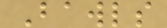Bawls
